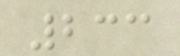233
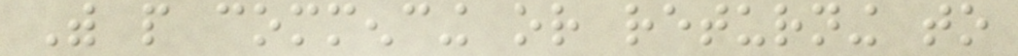With people commencing or returning to
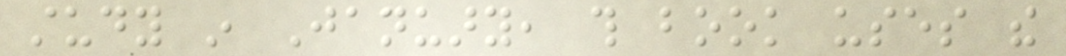study in January, this book uses the
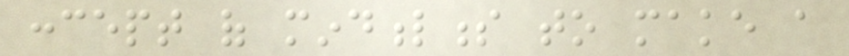concept of mindfulness to make a
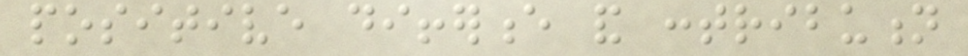positive difference and contribution
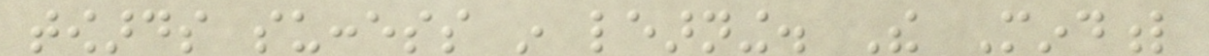towards success in learning. The Mindful
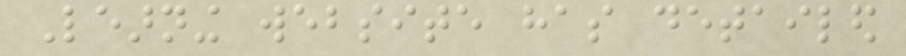Learning website has detailed
